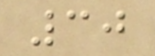30
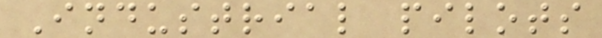Industrial pilots
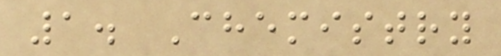1. Chemistry
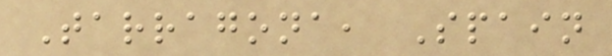Tarragona, Spain
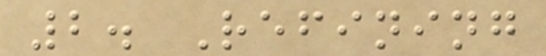2. Refining
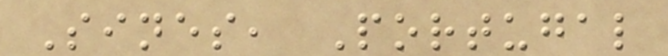Sines, Portugal
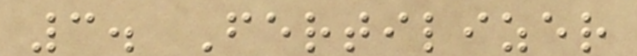3. Fertilizer
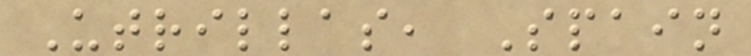Utrillas, Spain
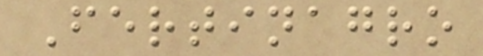Fertinagro
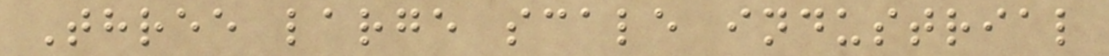Three large scale industrial
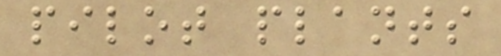pilot plants
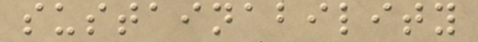sustainability
